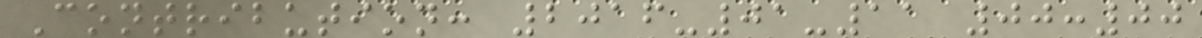Contribution: 2016-01-11 00:00
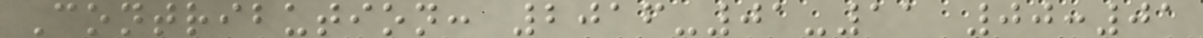Contribution: 2016-01-11 00:01
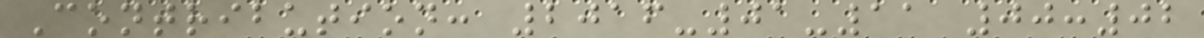Contribution: 2016-01-11 00:02
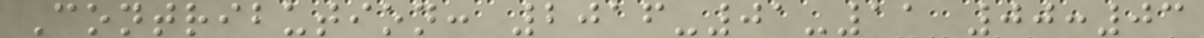Contribution: 2016-01-11 00:03
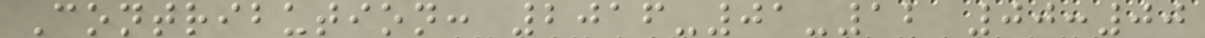Contribution: 2016-01-12 00:00
